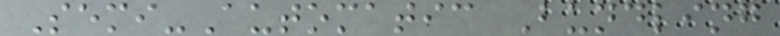Semi-Automatic Bundling
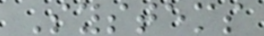Systems
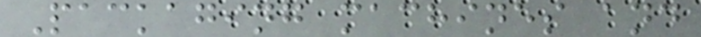Packaging machines and
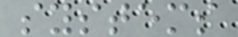systems
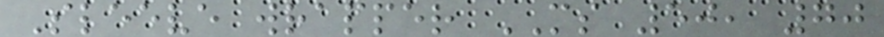Sleeve wrapper MS 50, 70
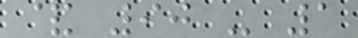& 90 - 1
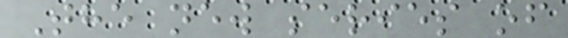The new series of
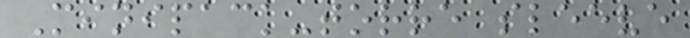Minipack-torre sleeve
